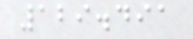129.491
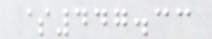$447.33
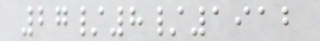27/8/1912
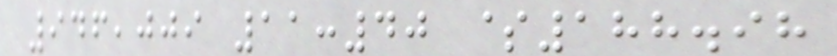946,009 11:40 $188.98
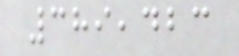389,423
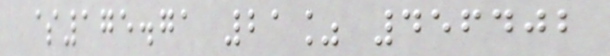$175.71 21% 456402
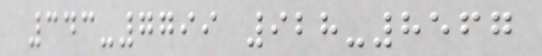343-7799 928-8567
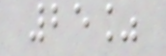25%
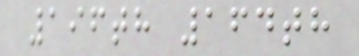196th 164th
